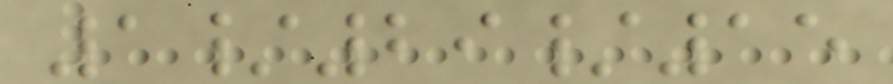1/29/15
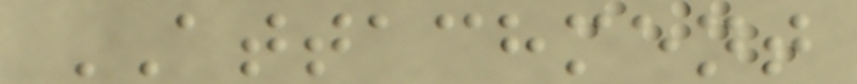ATTACHMENT
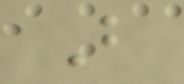B
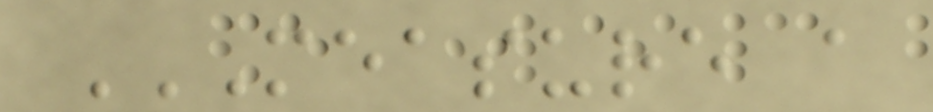MEASURE A
